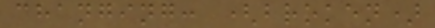changing: (broken)
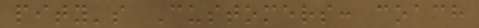pity's Customers: coach
